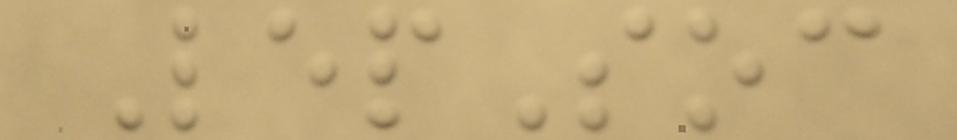LepSoc
